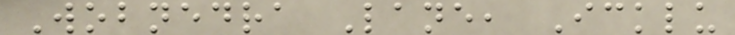Wobnedra Lane, Icklu
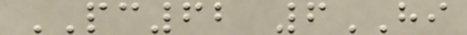PC62 6HI
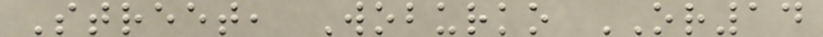Street, Woburko OR14
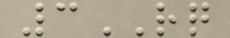3RQ
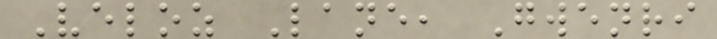Veloz Lane, Gwenri
